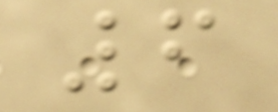6
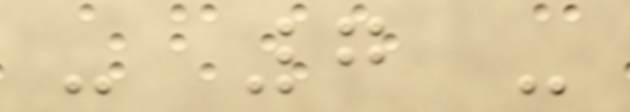- 7 -
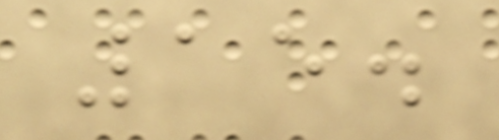15.
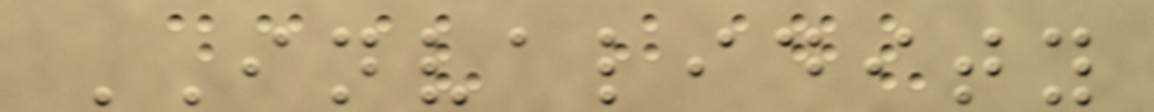INVALIDITY
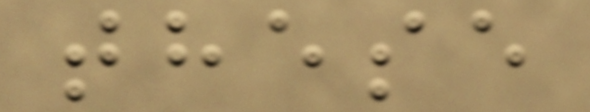these
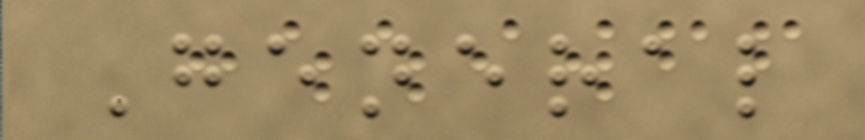General
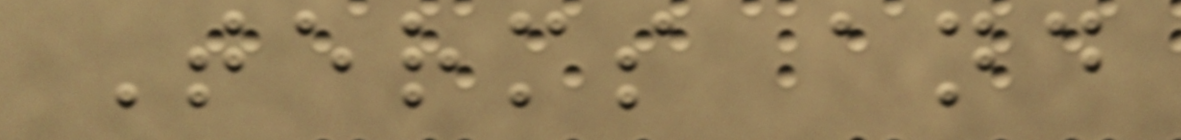Terms and
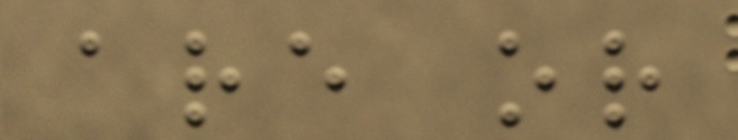are or
